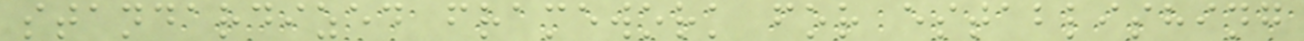standardized framework for establishing
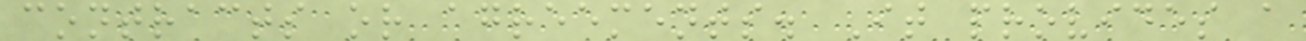contracts or agreements. It provides a
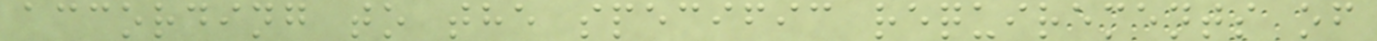according to the specific requirements of
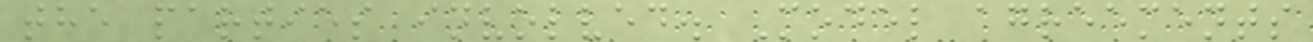the parties involved. Model agreements
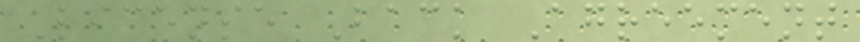License Back Agreement
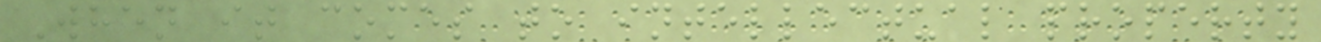When it comes to intellectual property
